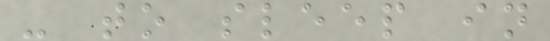- to sleep in
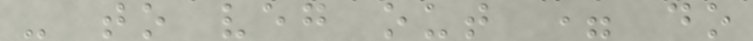- to veg out = do
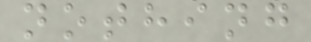nothing
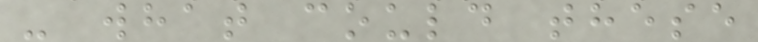- what could these
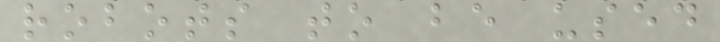robots to be used
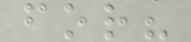for?
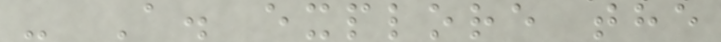- A. explore the
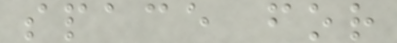space for
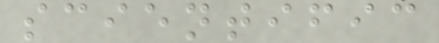scientific
